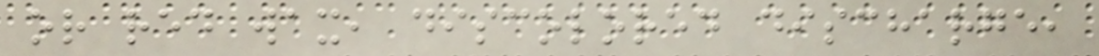or red wax, discolored discharge,
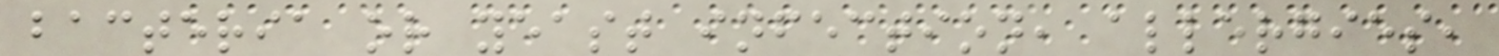bacteria or yeast infection, allergies,
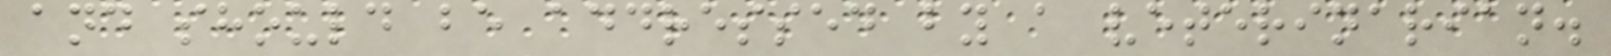and should be addressed by a veterinarian.
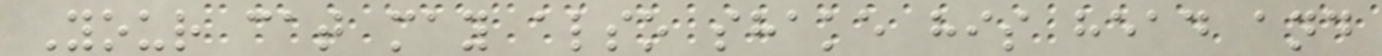Your cat may also shake his head and
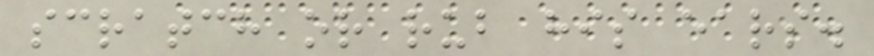scratch or rub his ears.
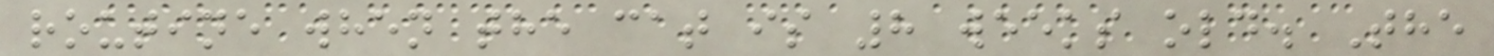routine when the cat is 8 weeks old. The
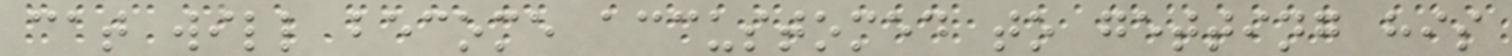cat will become accustomed to getting his
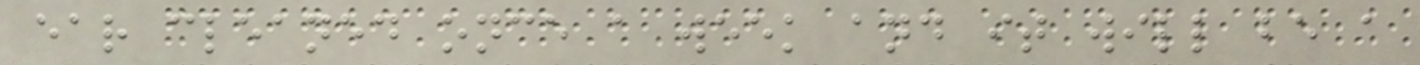ear cleaned once a week and it will be a
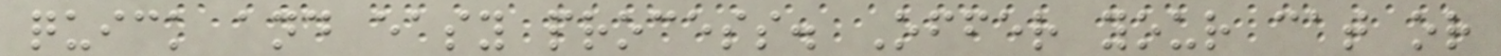quick and easy process. Offer your cat or
